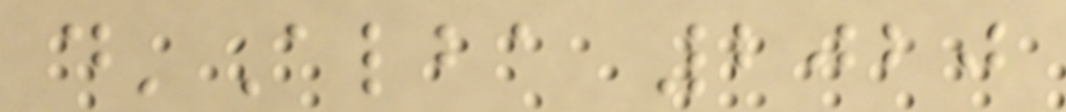d'Alba 2020
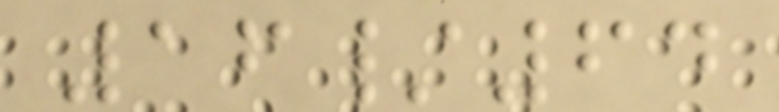16/64
